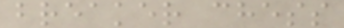breaker chess
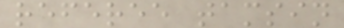referee tamsin
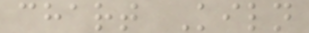chart Kiln
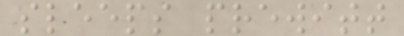sleeps prewitt
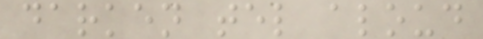darken tel aloud
